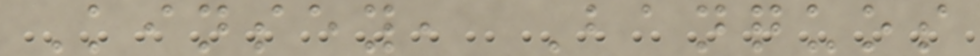Kinsey, Banquos
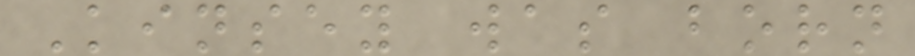Kinsey was born
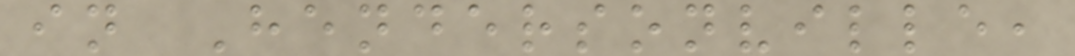in Hendersonville,
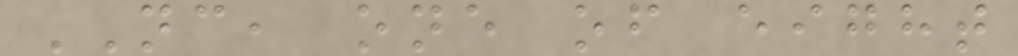NC, one of eight
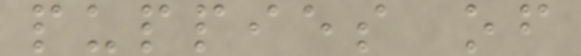puppies of
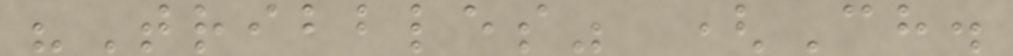"Tribbles" (Ch.
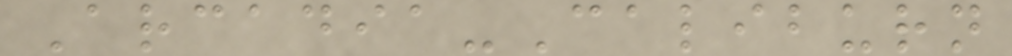Arcadia-Caliburn
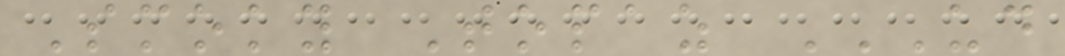Smoky Topaz UD
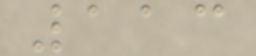113
